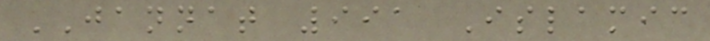JANNAT 991 Islamic
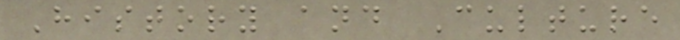History and Culture
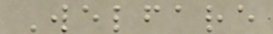Welfare
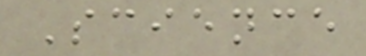Science
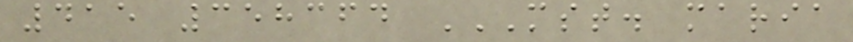415 358364 MST. MARIA
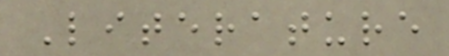Literature
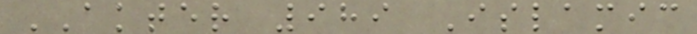AKTER 989 Islamic
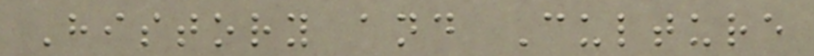History and Culture
